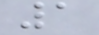1
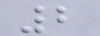2
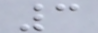3
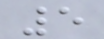5
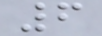6
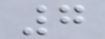7
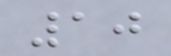10
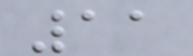11
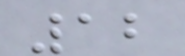12
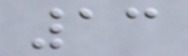13
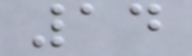14
